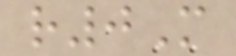r0M
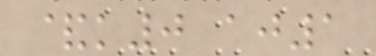&k0 aj1
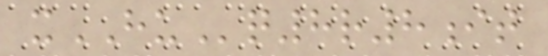xHUq8r8it
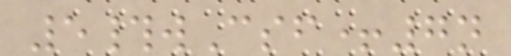5#wCsf+7n
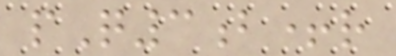pQ3b+r
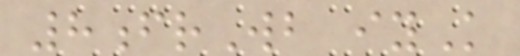8frWb iyK
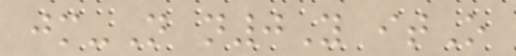jm-N n0Y itO
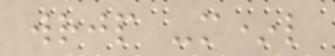wrjp -m*l
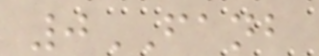0FANB
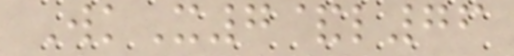WkX7&l76
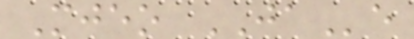Mjeo JAe
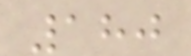180
